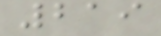219
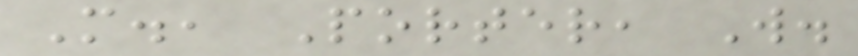M., Porter, W.
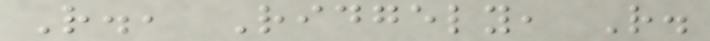R., Ridgely, R.
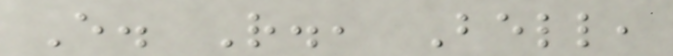E. R., Bell,
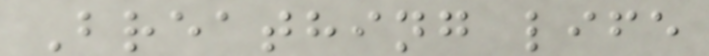Breathing life
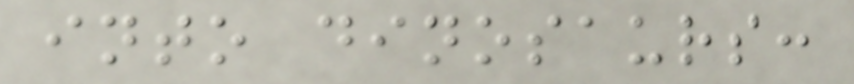into dinosaurs:
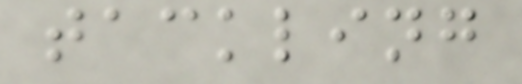tackling
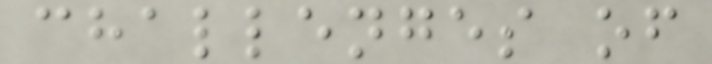challenges of
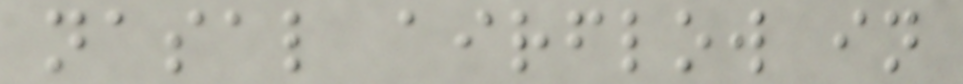nasal airflow in
